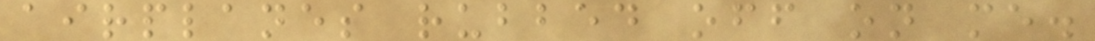airplanes rubbed off on me.
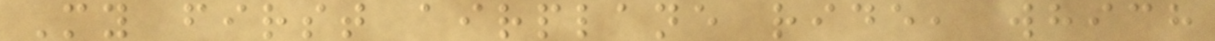My first airplane ride, which
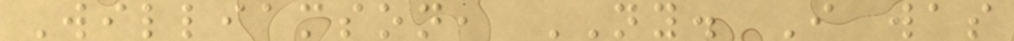Williamson, NY. I was
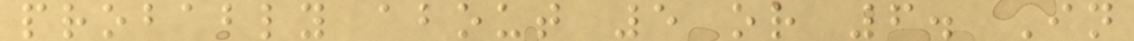probably about 5 or 6. In
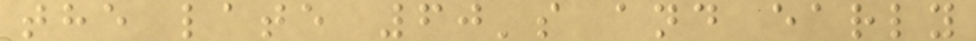the late 60's and early
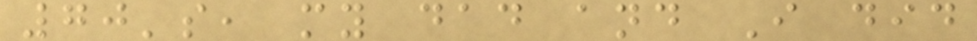70's, my dad and I did
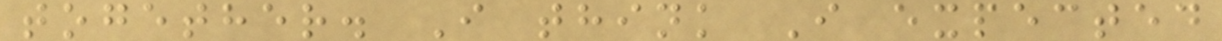together. I think I expected
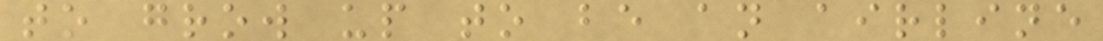to grow up to be an airline
